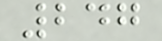247
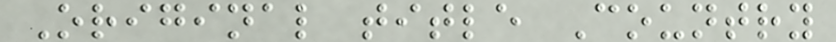Original title Country
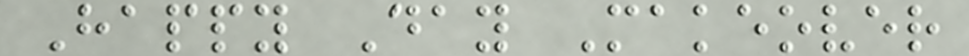Happy Day Makeover
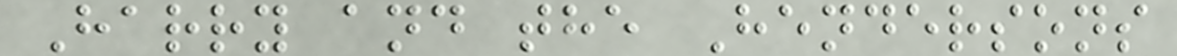Harry and the Hendersons
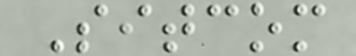Sitcom
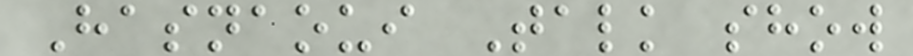Hasnaoui Talk show
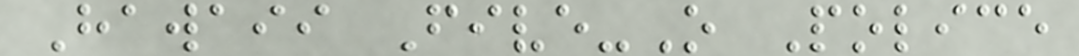Hawaii Five-O Police
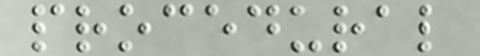procedural
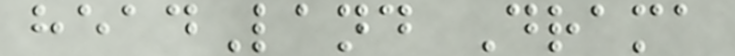headLand Drama
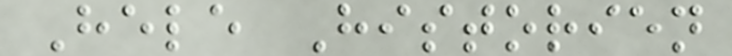Hele Historien
